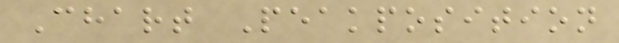Chart Peakposition
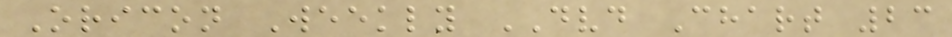Oricon Weekly DVD Chart 23
